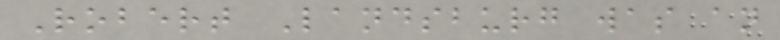Robert Landsburg was an
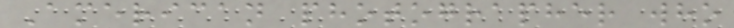American photographer who
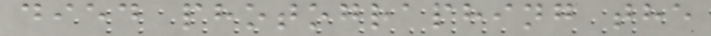died photographing the
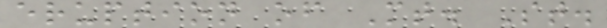eruption of Mt. St.
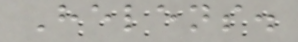Helens.
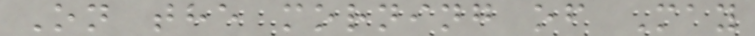On the morning of May
